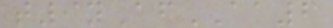t9yAfAA6
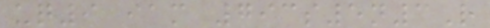uq9 iam 793s5n3R
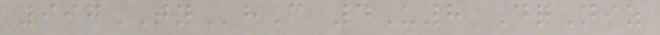997TYhC 4U8 DqNiz
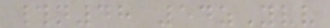#n48 54zYvv
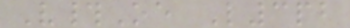V#Oe L3pb
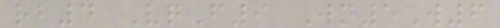rb4 VqF9 Wn5W6
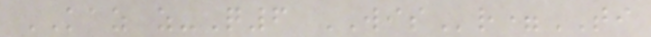KAZ z-Q6 WISr=TI
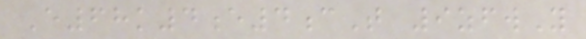E68k4e4cT 9zfwY
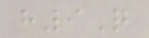h9Q
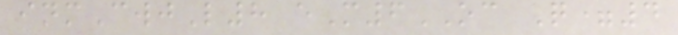inmCwjL8 eM6OC Q=4
